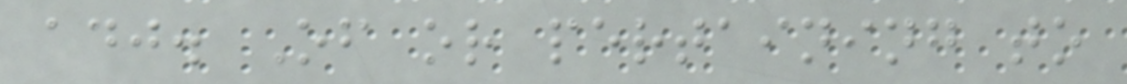adj. Of or pertaining to
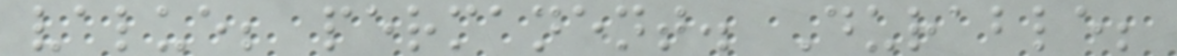value; permanent. Durable;
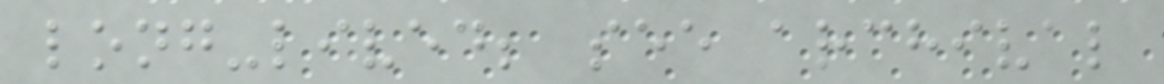long-lived; see archival
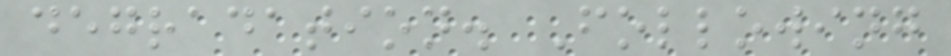degradation. Following
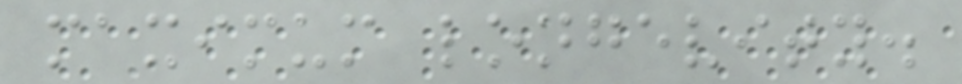maximum longevity.
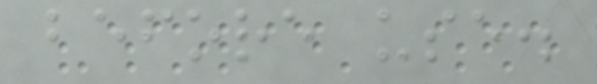before use.
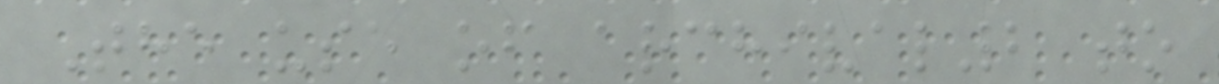The use of archival2 to
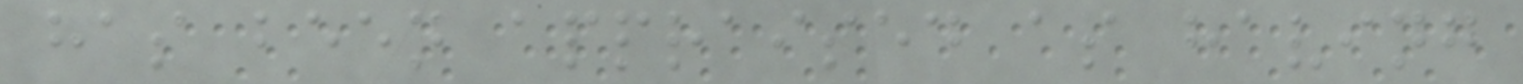has been appraised as having
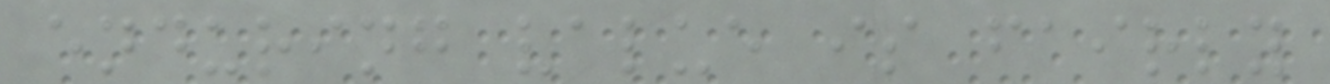enduring value is fairly
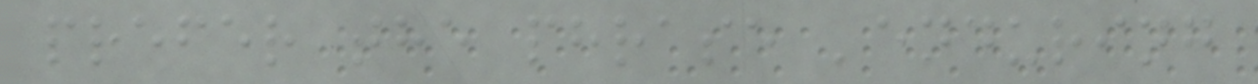prefer the phrase 'enduring
